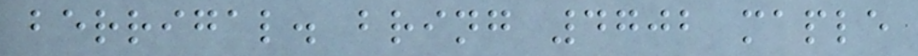berrigal. bring 4702 maple
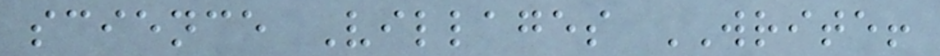science Villages WRITE!
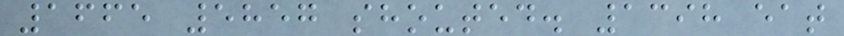1665 5857 shouted. 1398 eat
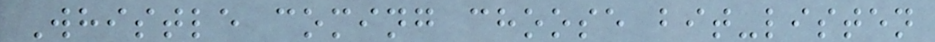Whistle coming choose bit-listen
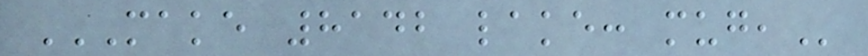MAKE 8142 LAKE: MUG,
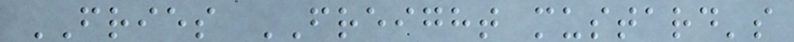FRIES FREIGHT mustard's
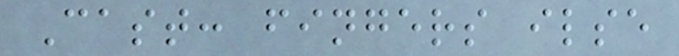Cast: fingers ilse
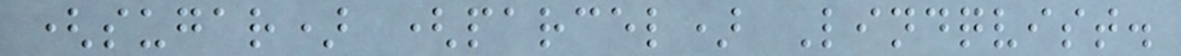(sugar) (parcel) Lindqvist.
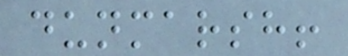dunmarsh!
